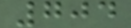704
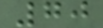70
